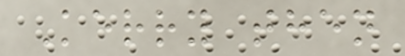Kerry then
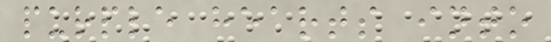purple hearts into
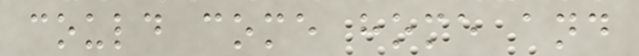could come home and
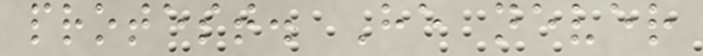protest. He never
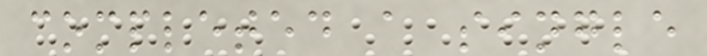completed a single
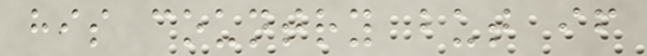his country but if
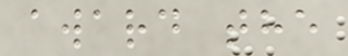award the
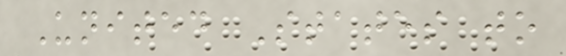United States to
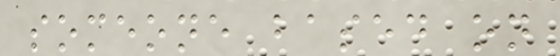someone based on
